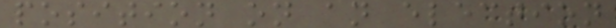position on an election
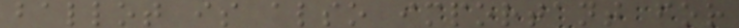ballot is also important for
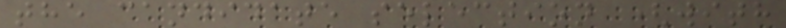the candidate selection (with
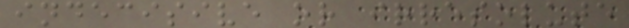indecisive or irresolute
